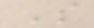So
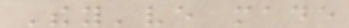They've made
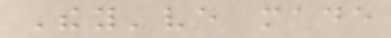They've made
